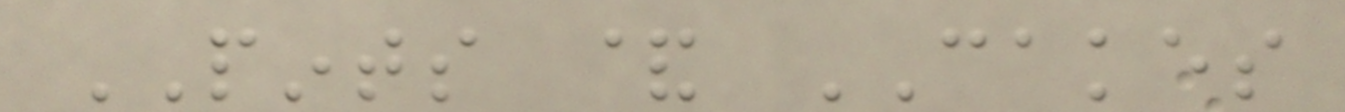PINTS & CAKES
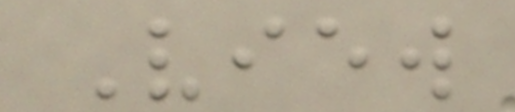View
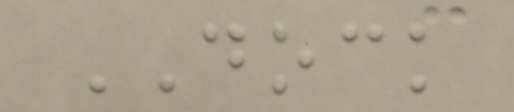DOCK
